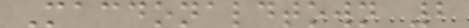Macdonaldtown 2
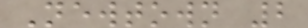Newtown 2
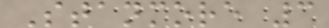Stanmore 3
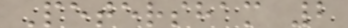Petersham 2
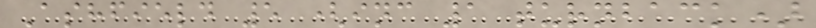Ashfield 5 (inc 1 turnback)
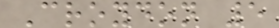Croydon 5
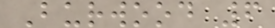Burwood 6
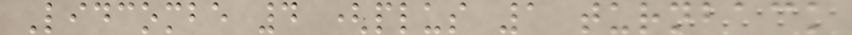Lidcombe 4 (plus 1 turnback
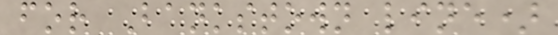for Bankstown line)
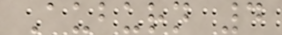Auburn 4
